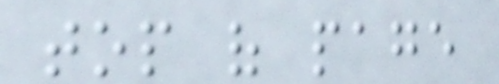top of page
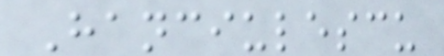Hanciulescu
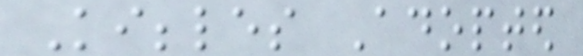Kibbles Adopted
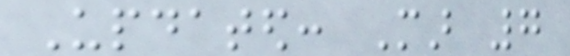Updated: Mar 7
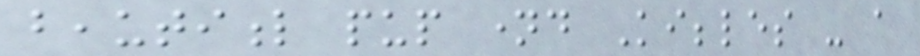beautiful pup named Kibbles - a
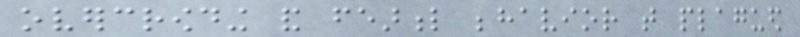overcrowding and fearful behavior that plagued
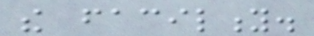the facility.
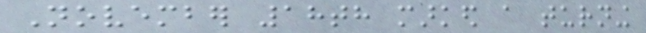November 18th marked a turning
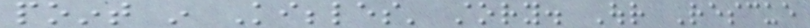point in Kibbles' story. Our Rescue
